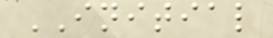INITIAL
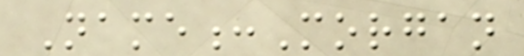Name:Morgan
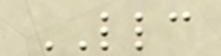LLC
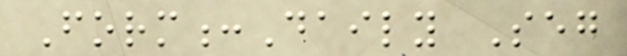Form:Daily Seg
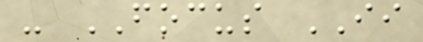- FOCUS II
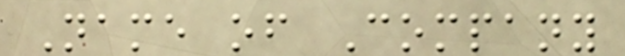Name of Company
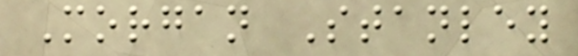Morgan Stanley
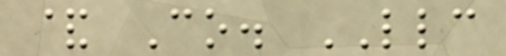& Co. LLC
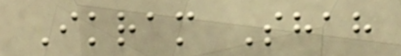Ikram Shah
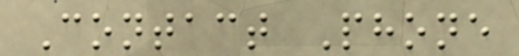Contact Phone
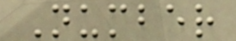Number
